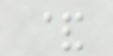&
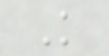K
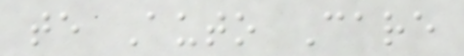te Auto Care
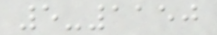5-1150
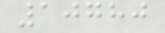10780
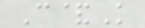C&K
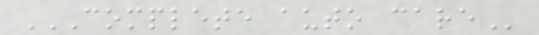COMPLETE AUTO CARE
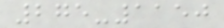275-1150
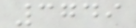3749
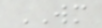WM
